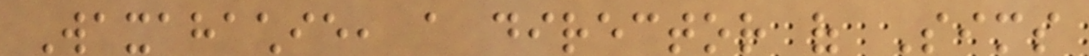Waxahachie, a director of Sims
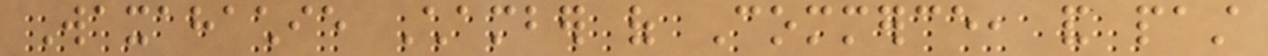Waxahachie Chamber of Commerce, and past
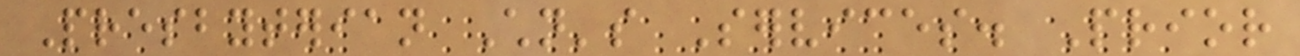Presbyterian Children's Services. Prior
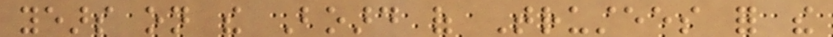years on the Board of Trustees for the
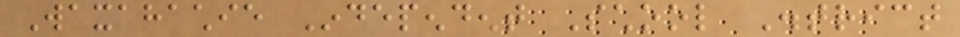Waxahachie Independent School District
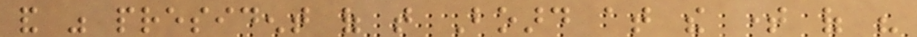and was president of that Board at the time of his
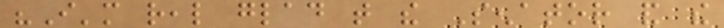"I'm real glad that the Senator and the
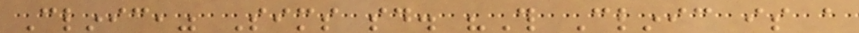Clinic," Sims said. "This Clinic is a
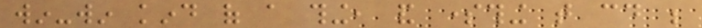win-win kind of a thing, and something that could be
